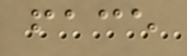face
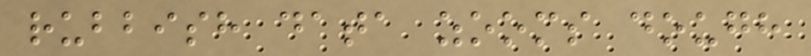rubbish data zooms dough
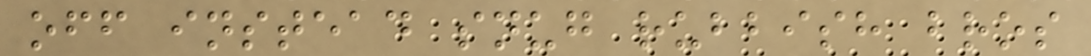off instead snug rubbish bros
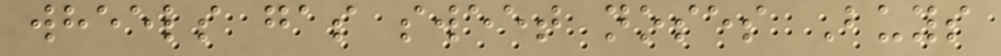wheels gas sweet noses Buys
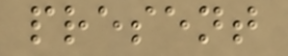present
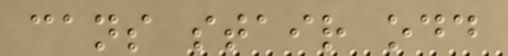cans stair odd
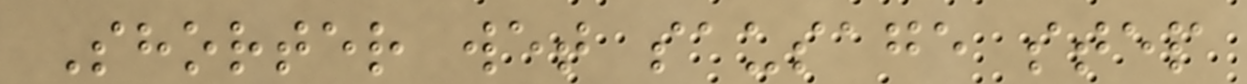Shorter wet sausage step
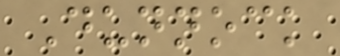Dunnock
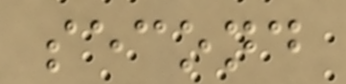second
